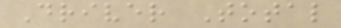Driver Total
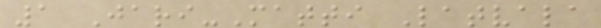1 Jari-Matti Latvala
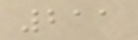211
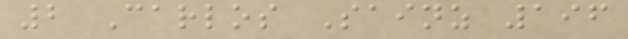2 Carlos Sainz 196
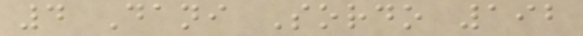4 Dani Sordo 192
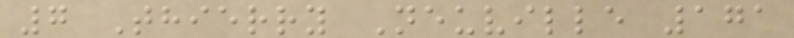7 Thierry Neuville 171
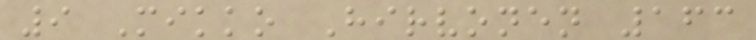9 Mikko Hirvonen 163
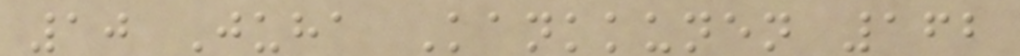10 Juha Kankkunen 162
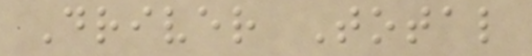Driver Total
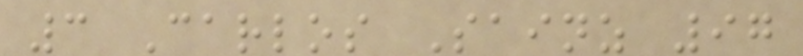3 Carlos Sainz 97
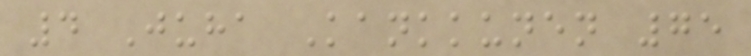4 Juha Kankkunen 75
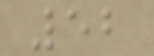52
